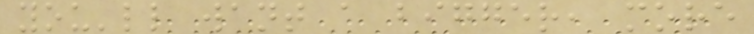you'll want a bigger, more
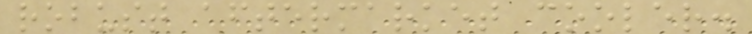robust aftermarket cooler.
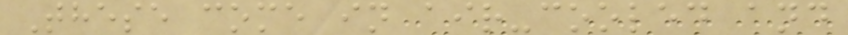These come in air-cooled and
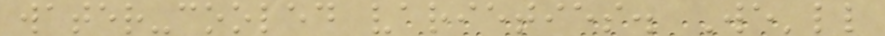water-cooled varieties. We'll
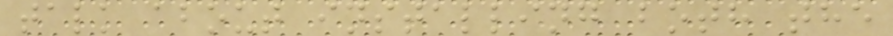talk about installing both the
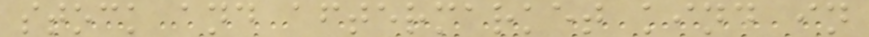stock and aftermarket kind in
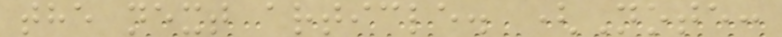the next article. (Note:
